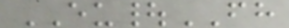EU|FH
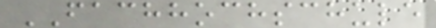FACHHOCHSCHULE
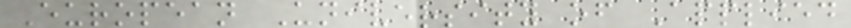European University of Applied
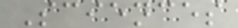Sciences
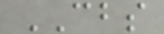CBS
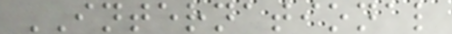INTERNATIONAL
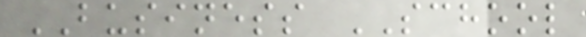BUSINESS SCHOOL
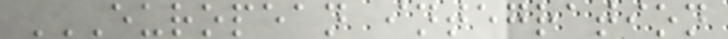EUROPEAN INTEGRATION
